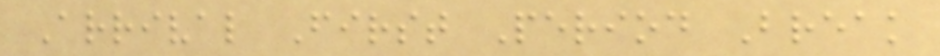Arrival First Period Break
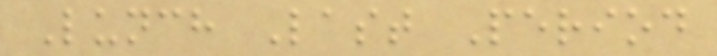Lunch Last Period
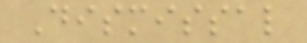Dismissal
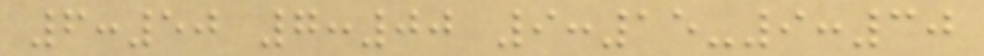6:50 7:00 9:15-9:30
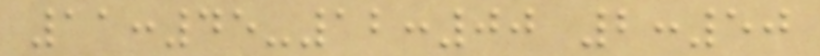11:45-12:00 2:50
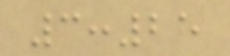3:25
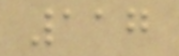117
